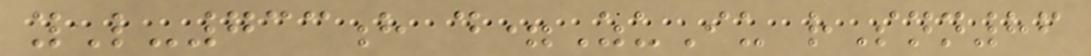yL-733h d=ZuIu rSnn86
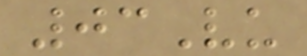03Vu
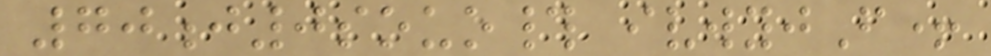70j0souo# ivwyjF+
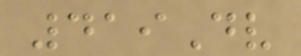419Dv
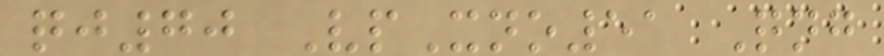qj70 VpXno51 Qng
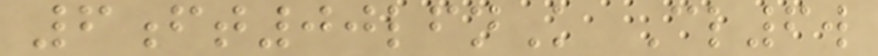6ft00lfnK Cl6w
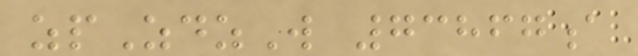zpZdzW 73867a
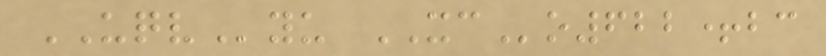UQVyu XCo622+bc
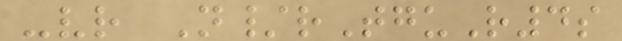-vr N/rTguR4s
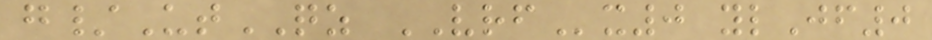g/UtQZ VRFx0 ylJf0
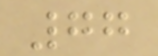77
